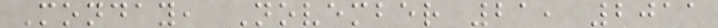Monday, November 21, 2011
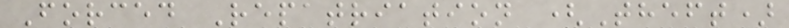Forced Repatriation (Theft)
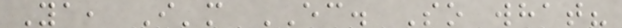Ya, I'm EC. So what?
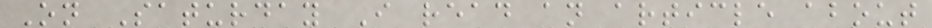On Saturday I read an article about
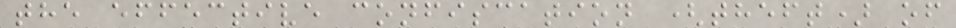the effective confiscation (theft) of
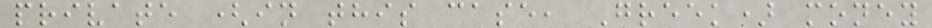private (in this case, Greek) money
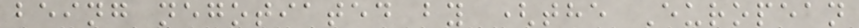being negotiated by (the European
